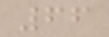66
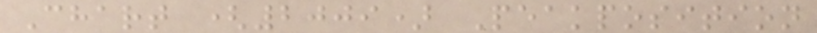Chart (2009) Peakposition
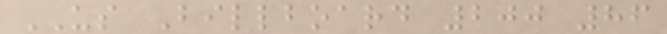US Billboard 200 86
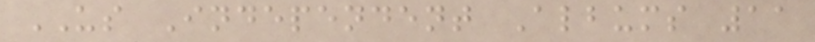US Independent Albums 11
